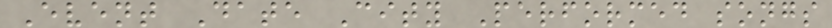Event Date City Performed songs
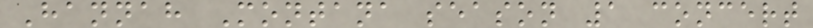Hannah Montana season 1 concert
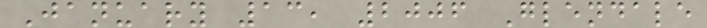January 13, 2006 Glendale
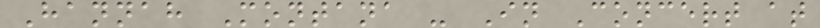Hannah Montana - In Concert at
